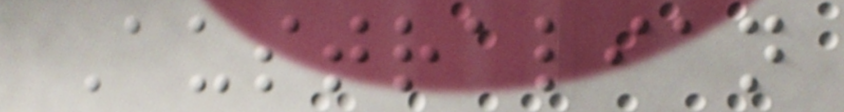Australian
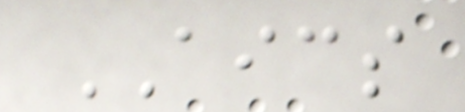AICS
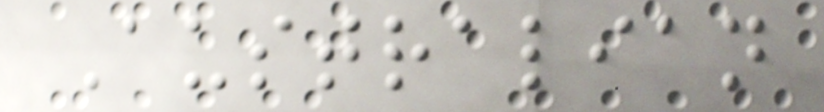Australian
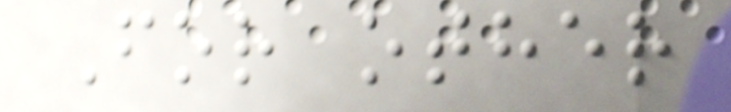For other
